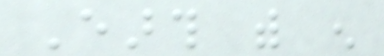Earth with enough
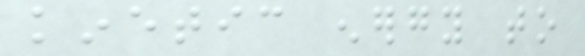kinetic energy to
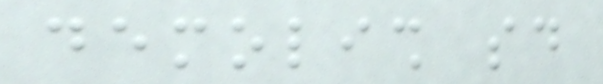demolish said
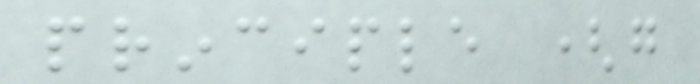principle (go
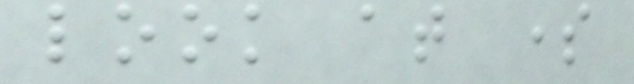look at some
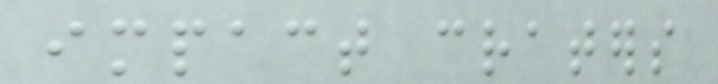impact craters
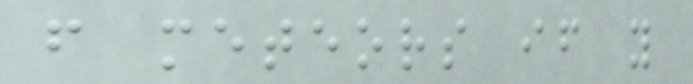from meteors if you
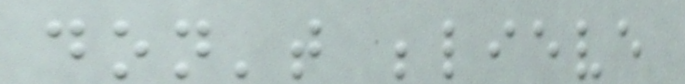don't believe
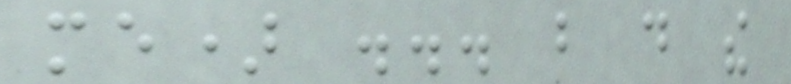me) ... but do the
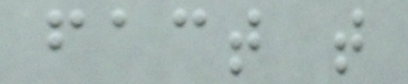fact that
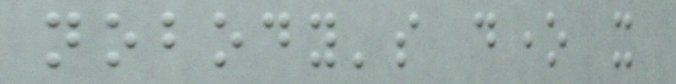nobody's done it
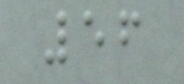56
